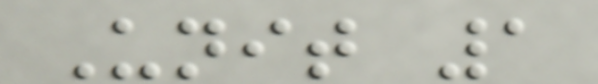Unit 1
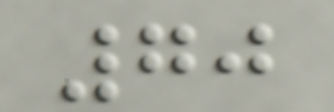70
